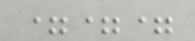===
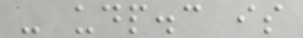- udp.c is
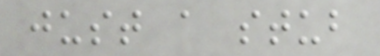just a stub
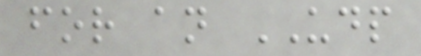for an UDP
